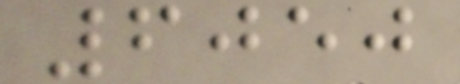6050
